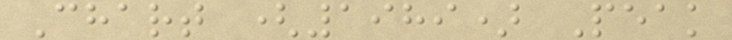Chart (1989) Peak
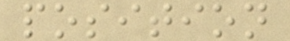position
